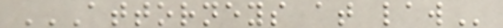ATTORNEYS AT LAW
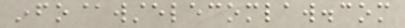info@wstelecomlaw.com
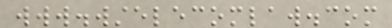www.wstelecomlaw.com
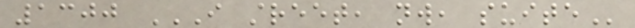1300 I STREET, NW, SUITE
